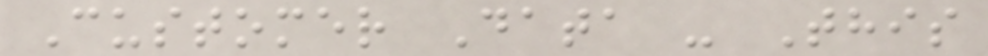Customer Data - This
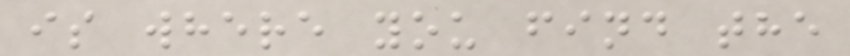is where you find the
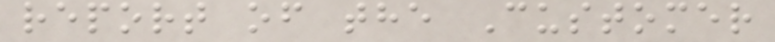report of the Customer
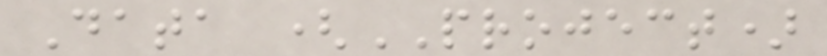Data (PROJECT)
